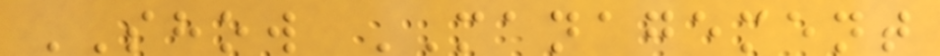SHOW MANAGEMENT
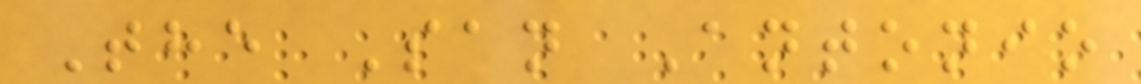The San Antonio
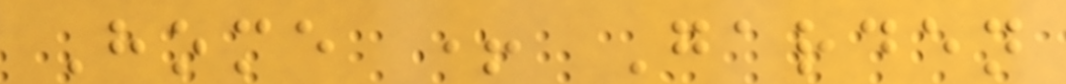Home + Garden
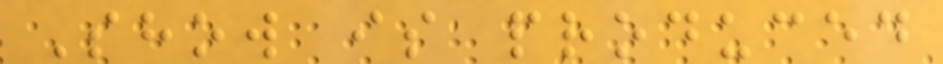Show is produced
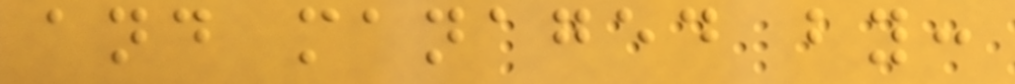and managed by:
